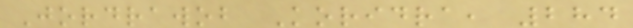Jordrawob Koridra, 284
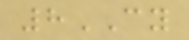8CY
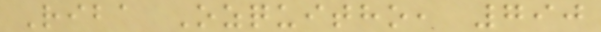Riba Ozquitho, 790
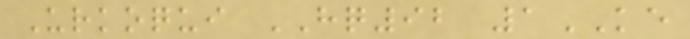Urkoqui HQ92 1KE
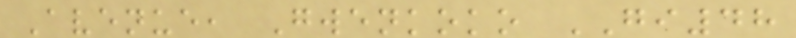Avenue, Gwenkoko GI48
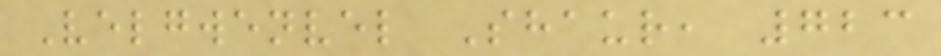Velgwenvel Shaur, 723
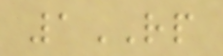1RP
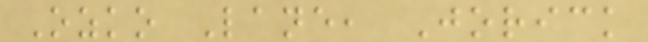Ozko Lane, Jorick
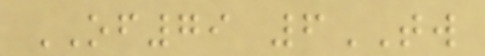OF79 6TW
